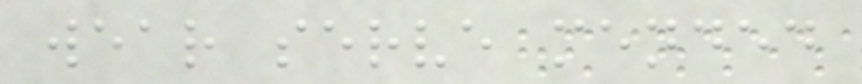wear serve mended
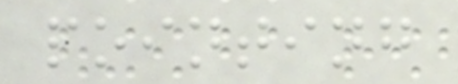pointing
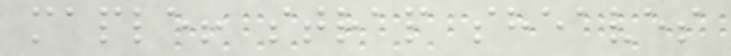maple! strap sheaves
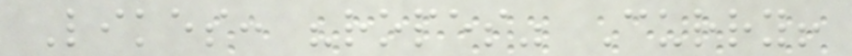Likes: "ropes" Curry!
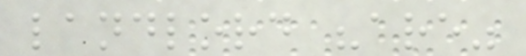landlord "are"
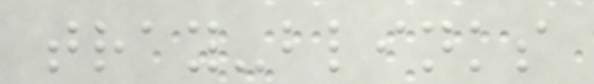tray-blinks
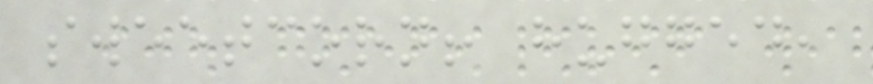sweetcorn! hugged,
